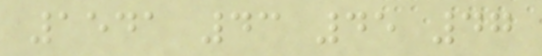1541 43 45 47
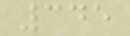345
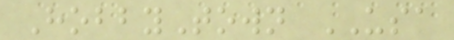HobbyTown USA
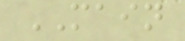MAIN
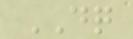DQ
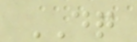DQ
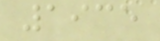1935
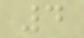4
